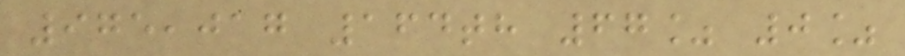975,017 164th 67% 0%
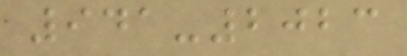941-2023
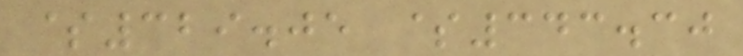$329.05 $343.30
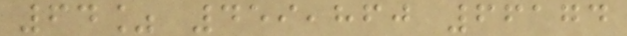64% 459,860 66174
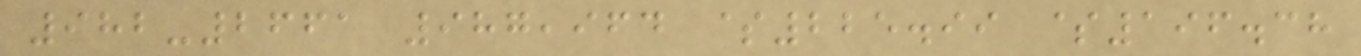982-2661 987,964 $225.99 $196.38
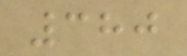380
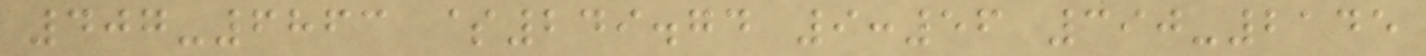407-6863 $249.74 9:56 390-2145
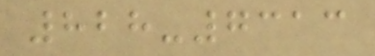828-7313
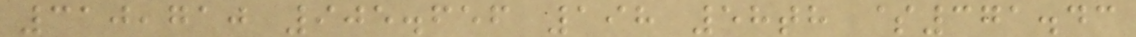310,710 905.656 198 58th $371.43
